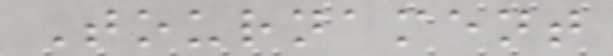Tournament
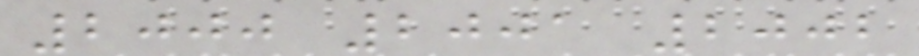2000 2001 2002
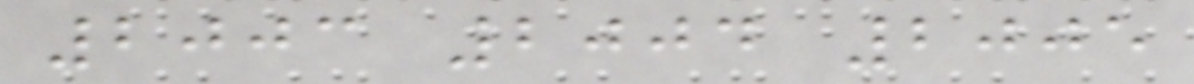2003 2004 2005
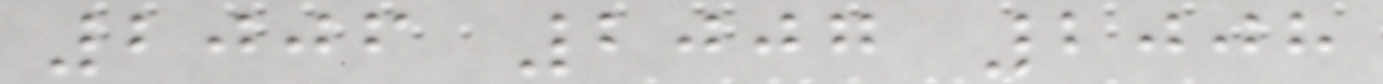2006 2007 2008
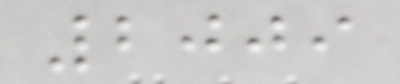2009
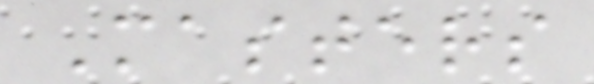Masters
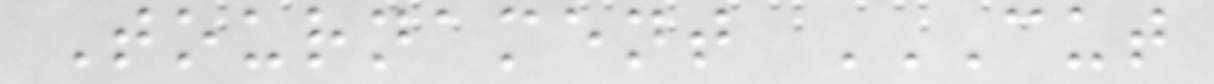Tournament CUT
